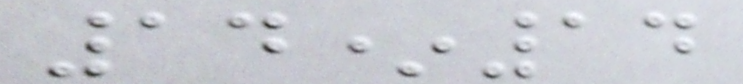14*14
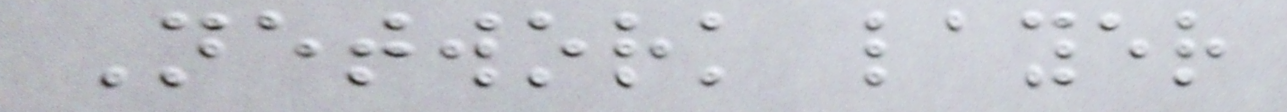Network layer
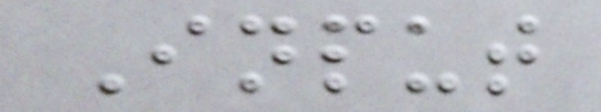Input
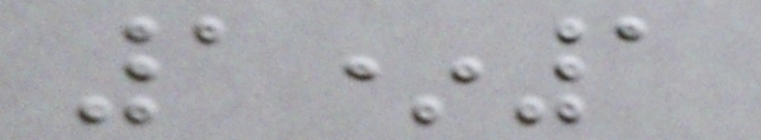1*1
